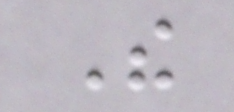The
